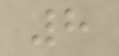8
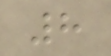8
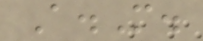A.M.
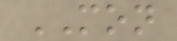MON
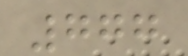777
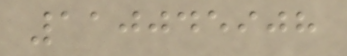110045908
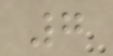7
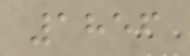1856
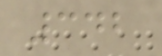342
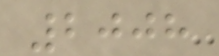2008
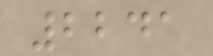2241
